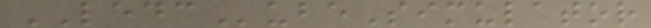LEDCubeSimulator
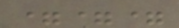===
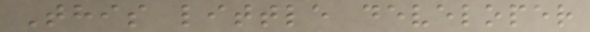This little developer
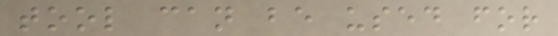tool can be used for
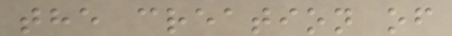the creation of
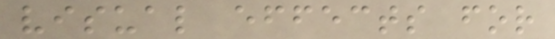visual effects for
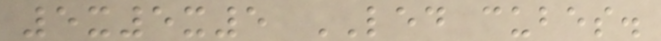5x5x5 LED cubes.
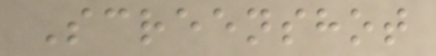Screenshot
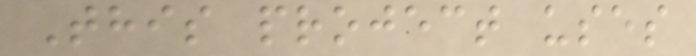This project uses
